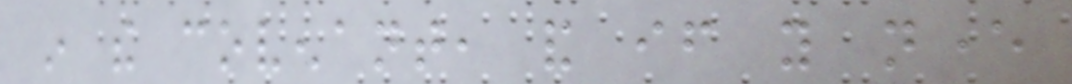in the covenant, and if you never
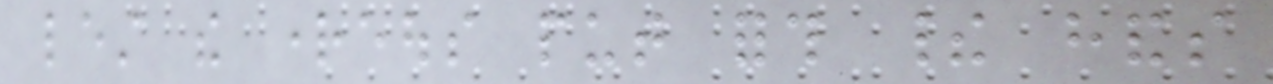lest the righteous put forth their hands
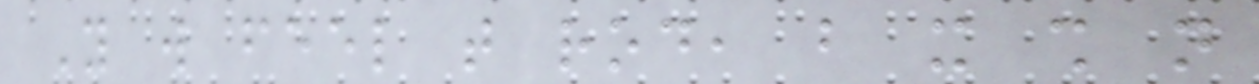You will feel that rod, but it shall not
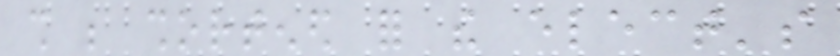shall be shortened for the elect's
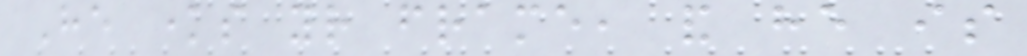He knows your frame, and he is
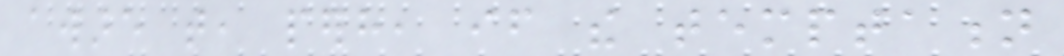aware that, perhaps, if the temptation
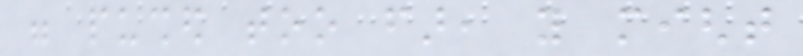were pushed too far, you might
